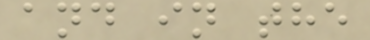and in the
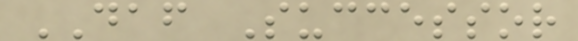DAF Successor
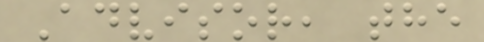Advisor, the
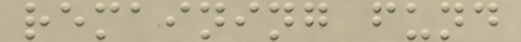remaining fund
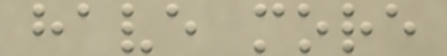have more
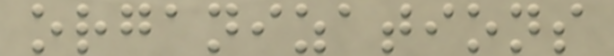organizations
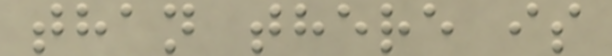than there is
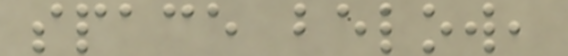space below,
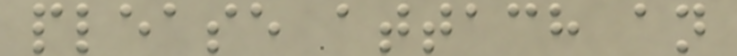please attach an
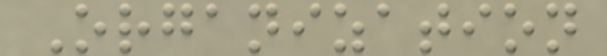Organization
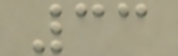33
